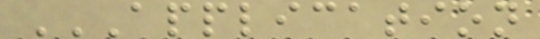APPLICATION
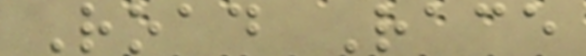Road Race
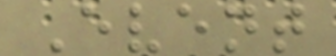Event
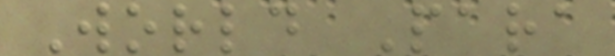World Para
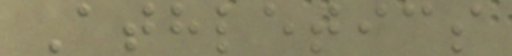Athletics
